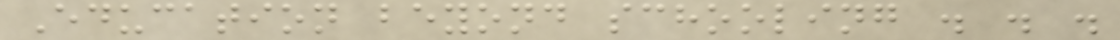Education beyond schooling . . .
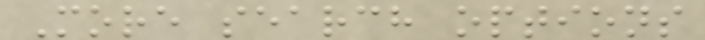More search options
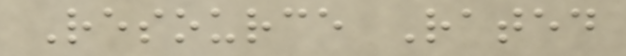Resource Rated
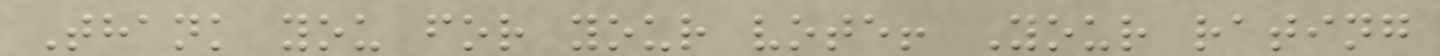Thank you for your vote! Your rating
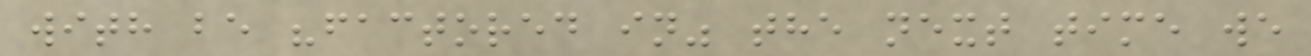with be "factored in" the next time we
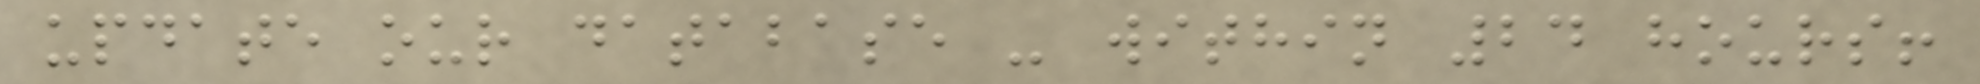update our database - within 24 hours!
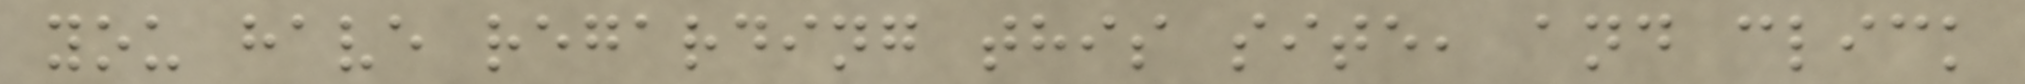you have regarding this site, and click
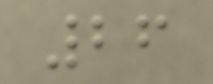26
